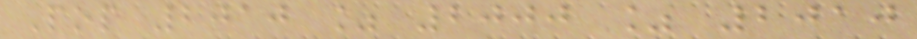Pop 2010 % 2000 % 2010
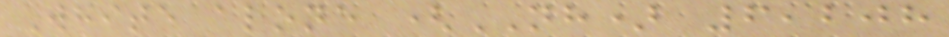White alone (NH) 6,208
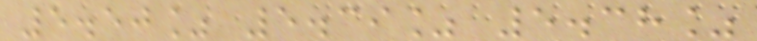5.50% 5.39% 5.38%
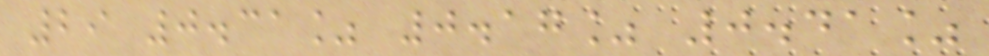29 0.31% 0.17% 0.41%
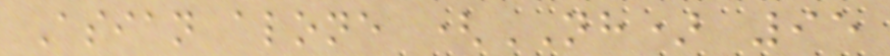Asian alone (NH) 95
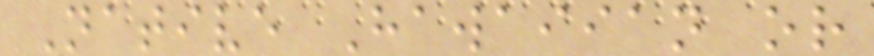Native Hawaiian or
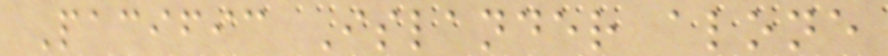Pacific Islander alone
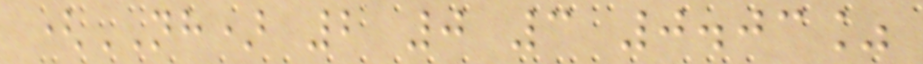(NH) 2 0 3 0.03%
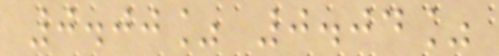0.00% 0.04%
